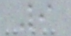9
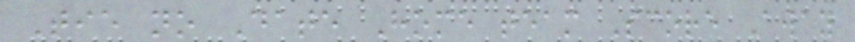Tie no Date Home team Score Away
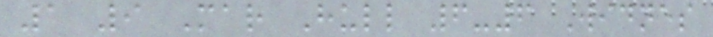1 9 Mar Hull 6-6 Widnes
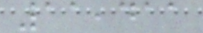11,411
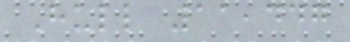Hull 11,447
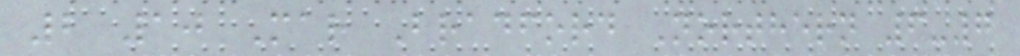2 10 Mar Bradford Northern 6-7
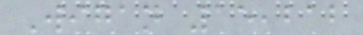Wigan 15,212
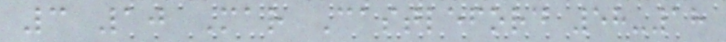3 10 Mar Castleford 58-18
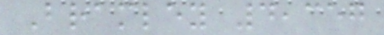Bramley 4,357
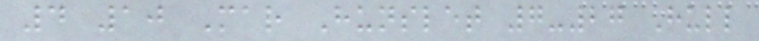4 10 Mar Hunslet 7-27 Hull
